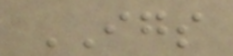IGS
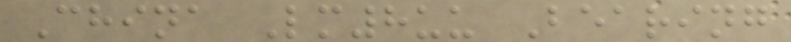China Lm8uu Bearing
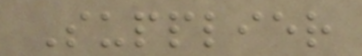Supplier
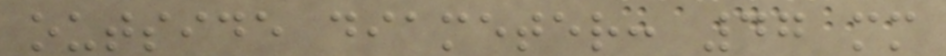outside diameter: 47 mm
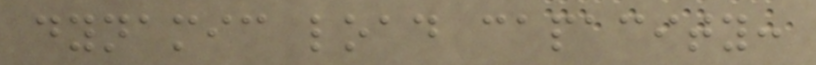dynamic load capacity:
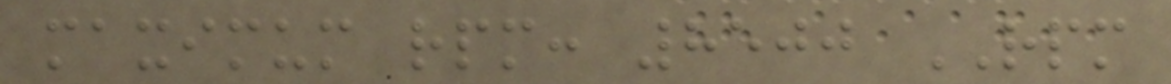maximum rpm: 8500 RPM
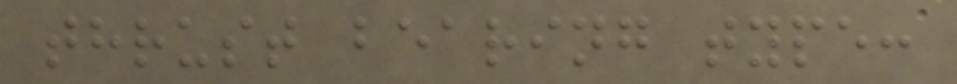thrust bearing type:
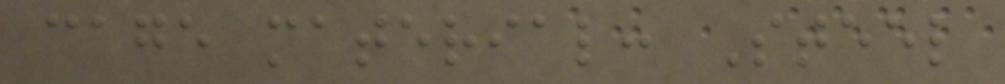cage material: Steel
